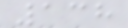138
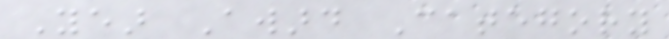Year Award Category
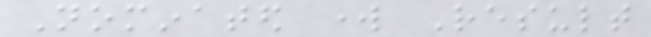Nominated work Result
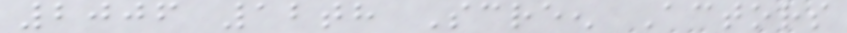2006 12th Screen Actors
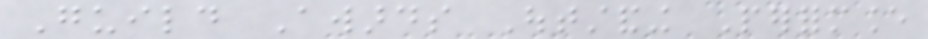Guild Awards Outstanding Performance
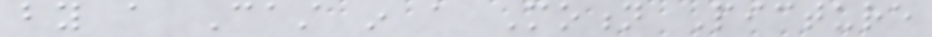by a Cast in a Motion Picture
